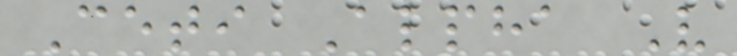Ceti Alpha V
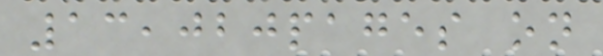13,020pages on
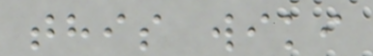this wiki
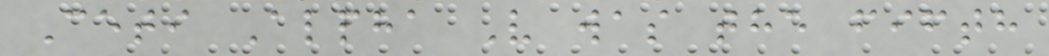Ceti Alpha V was the fifth
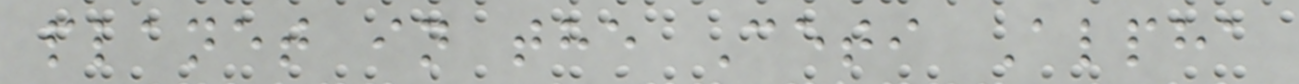planet in the Ceti Alpha
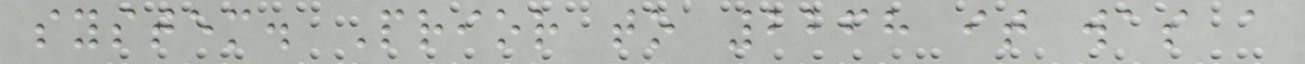system. Prior to 2268 it was a
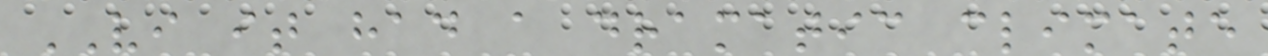VI it had a dramatic climate
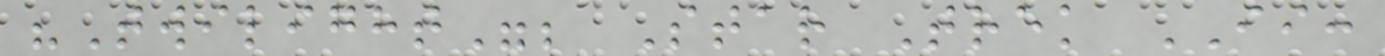"Twilight"; Star Trek II:
